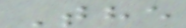The
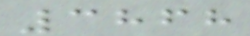3868
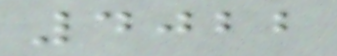4022
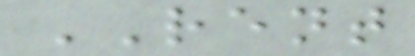RENT
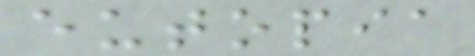eutopia
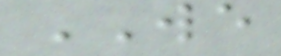WE
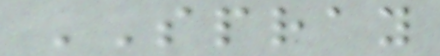SPRAY
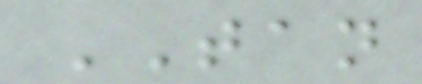TAN
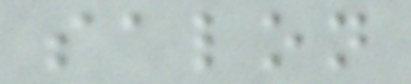salon
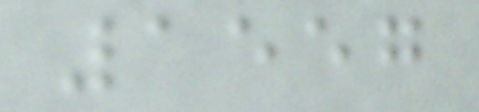1557
